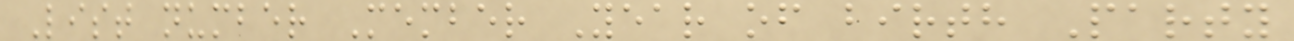List number Member Year of birth Party
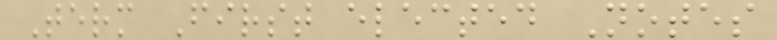Term First elected Notes
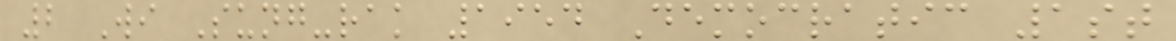2 Wi Sung-rak 1954 Democratic 1st
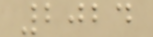2024
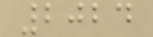2024
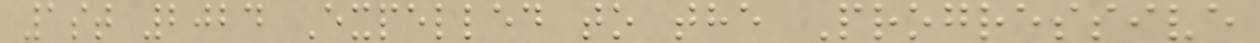1st 2024 Expelled to the Progressive
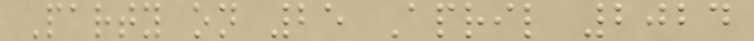Party on 25 April 2024
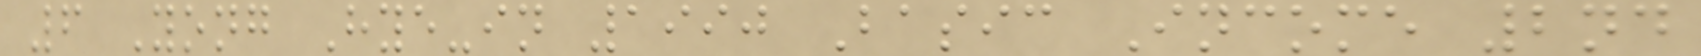6 Yong Hye-in 1990 Basic Income 2nd
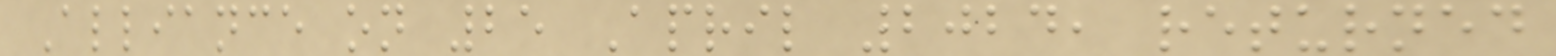Alliance on 25 April 2024, returned
